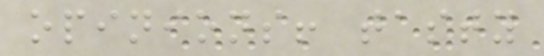opinions! tasty
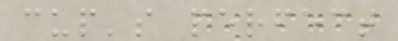cup's perfect
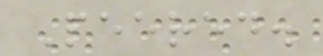Peered.
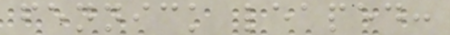fennick leaped:
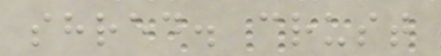shred. crust
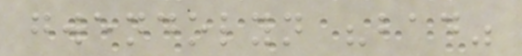gwendolyn "bad"
